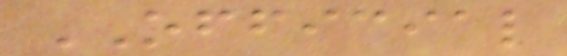OFFICIAL
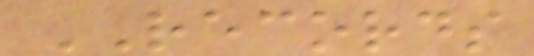RECORDS
